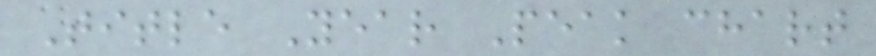Title Year Peak chart
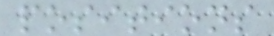positions
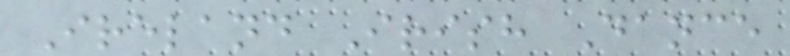Ireland Irish Dance
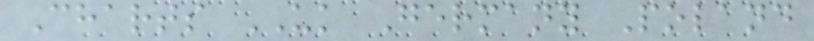Charts UK Germany Poland
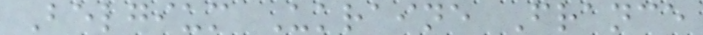Belgium Ukraine France
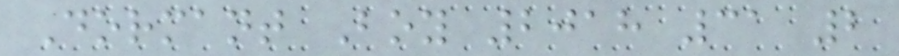Dormant Boy 2018 31 2
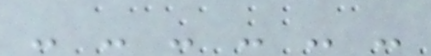- - - - - -
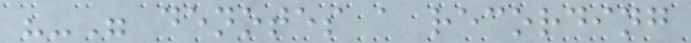"-" denotes a recording
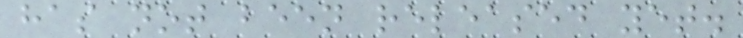has not been released yet.
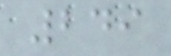249
